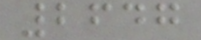2647
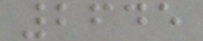2645
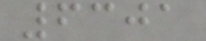6301
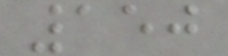150
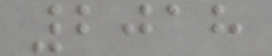2018
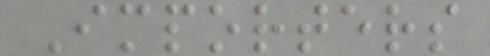Importers
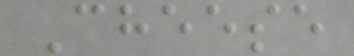Cheese
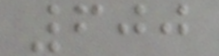600
